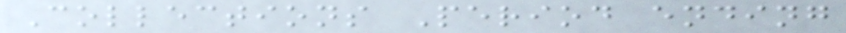Collections Period ending
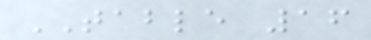TABLE 16
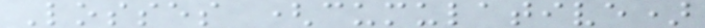Losses (cumulative)
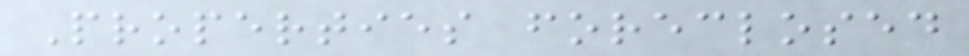Properties foreclosed
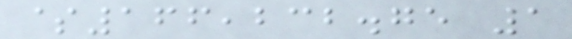$166,232.75 1
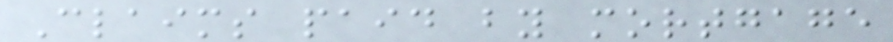Claims paid by mortgage
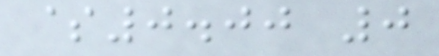$0.00 0
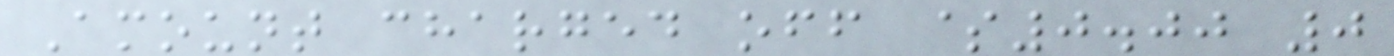Amount charged off $0.00 0
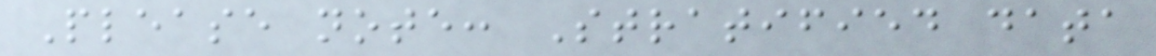Please note: Stratified data
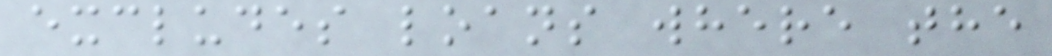excludes loans where the
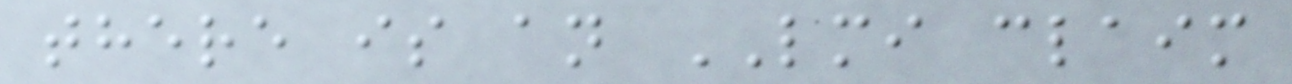there is an LMI claim
